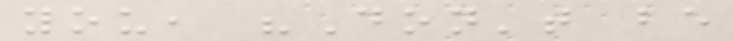you, "Don't be
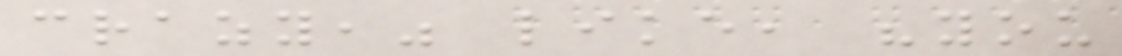crazy," like, "you
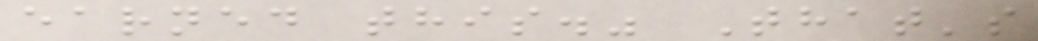earned this." That's
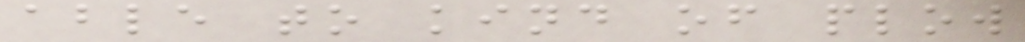able to kind of plow
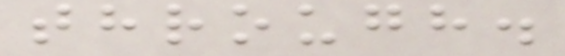through.
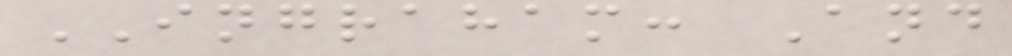INGRAHAM: And
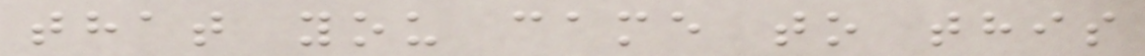that you came to this
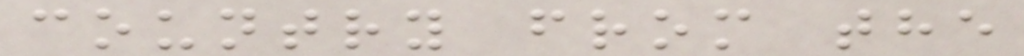country from the
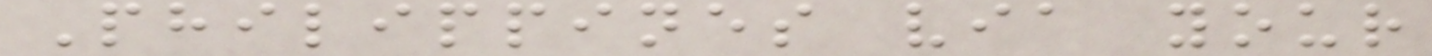Philippines via your
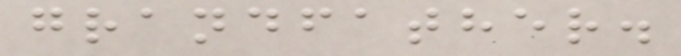grandfather.
